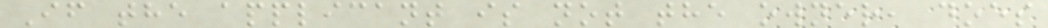If the applicant is not the owner, does
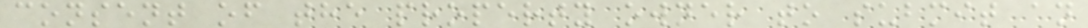consent of the property owner to submit an
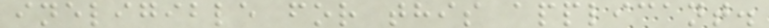ineligible for this applicant.
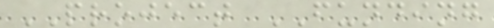PROJECT FUNDING
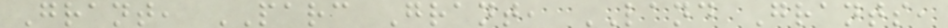Grant, PARC Grant, LAND Grants,
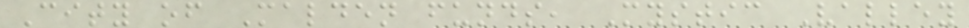City of Malden funds, Mystic Valley
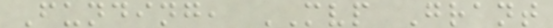Funding, MVP Grant
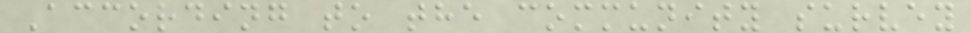According to the community survey
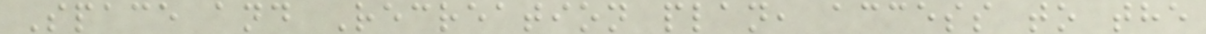Space and Recreation plan, access to the
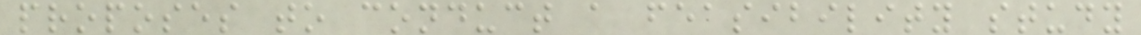proposes to conduct a feasibility study
